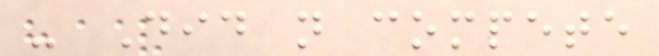- Did not compete
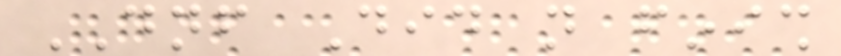DNF Did not finish
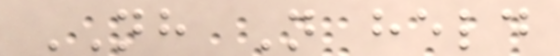NH Not held
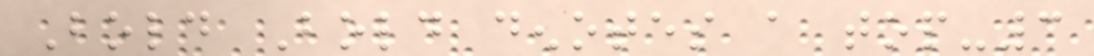Bold Bold denotes a top-3
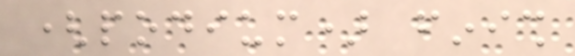(podium) finish
